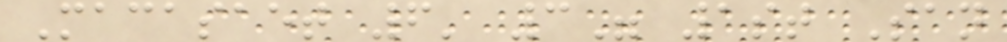Macasaet 6' 3" 1st San
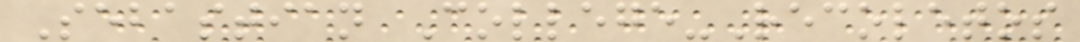Sebastian College-Recoletos
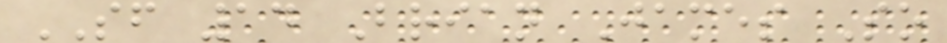SF 14 Brian James So
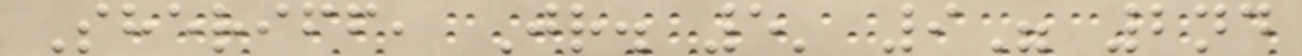Sheriff, Jr. 5' 9" 2nd
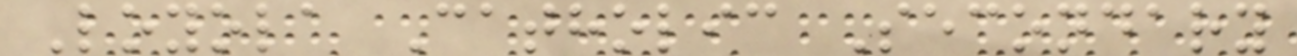Loyola Catholic Secondary
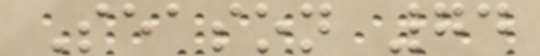Season 74
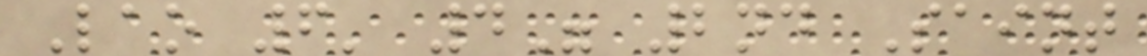Lao 6' 4" 2nd Saint
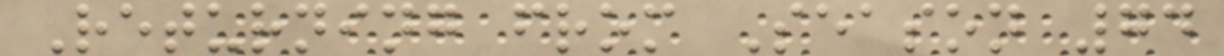Returning from Season 74
